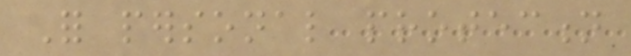For personal protection
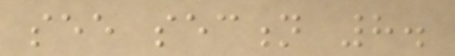see section 8.
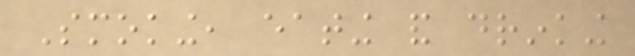Smoking, eating and drinking
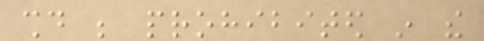should be prohibited in the
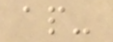ap-
